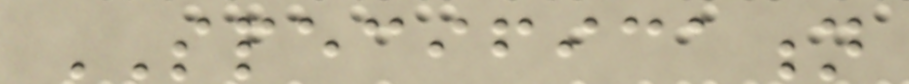SPECIFICATION
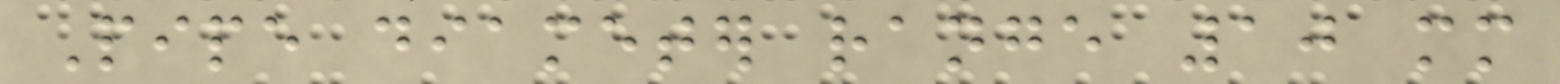Pipe diameter range 10 mm
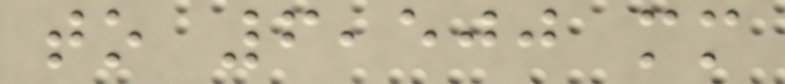to 6,500 mm
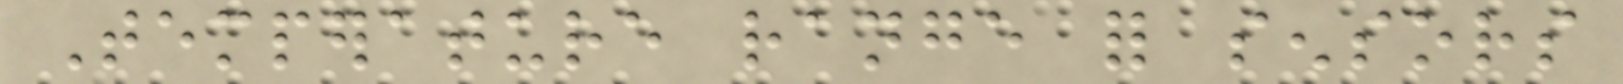Temperature range for sensors
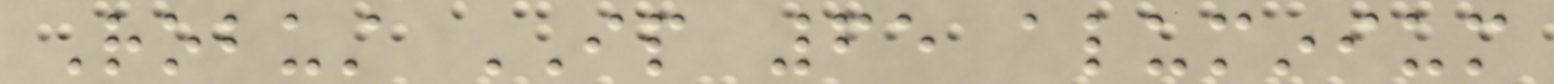Robust IP 65 aluminium
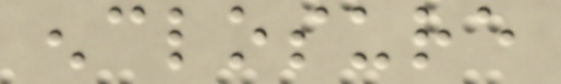enclosure
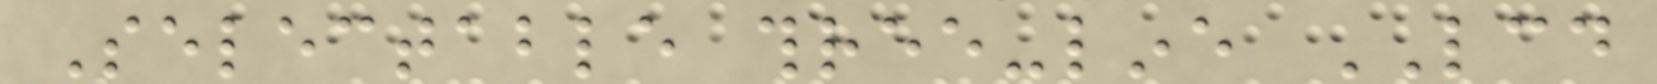Selectable three-line LCD
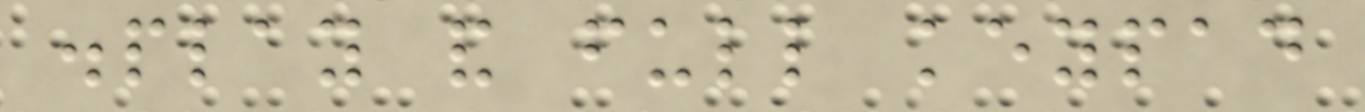display and full keypad
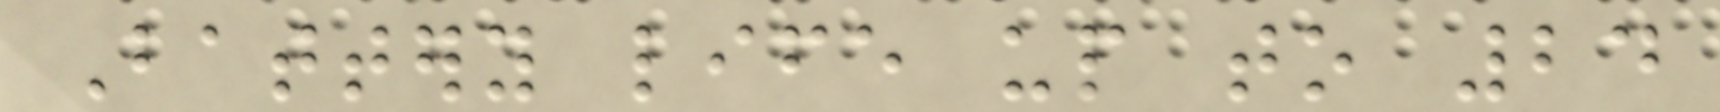Battery life up to 24
